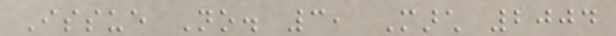Issue No. 3, March 2004
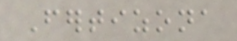Fertizona
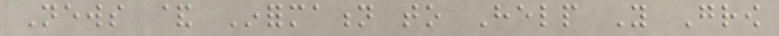News & Information to Help You Grow
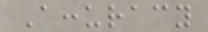Accuracy
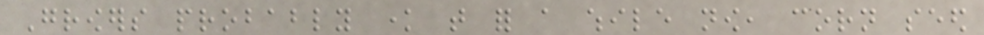Growers probably know that for a while now, corn seed
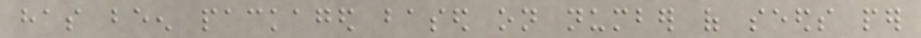has been packaged based on number of seeds per
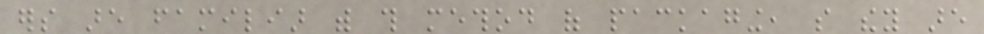ers are familiar with this method of packaging, so they are
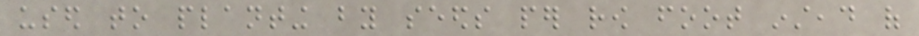used to planting by seeds per row foot instead of
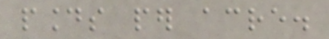pounds per acre.
